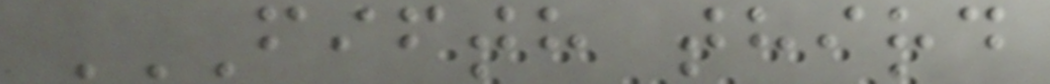FIFTH THIRD
